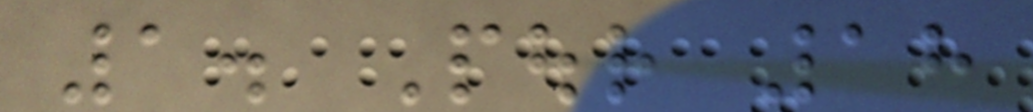1. Pour 18
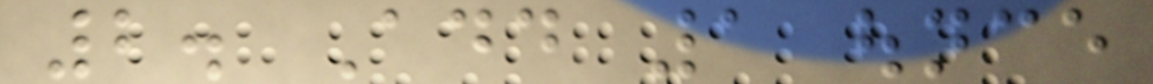2. Add 1 ounce
